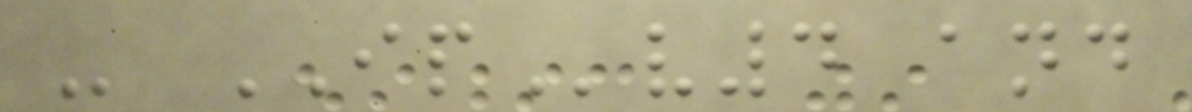- IPv4 and
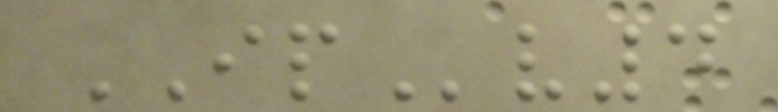IPv4
